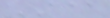AAA
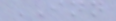INN
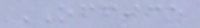OFFICE
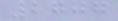2707
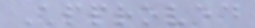Approved
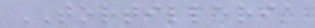TORTILLERIA
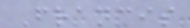Francis
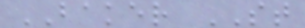BAKER ST
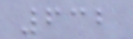632
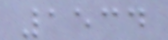1534
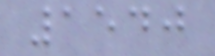1540
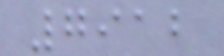7912
